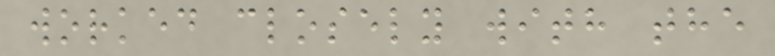worked closely with the
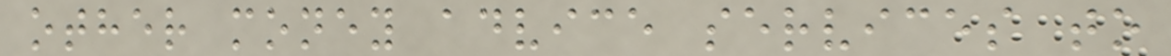other money advice services to
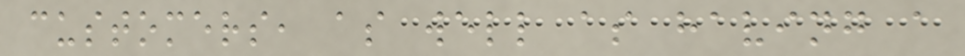customers, as well as having a
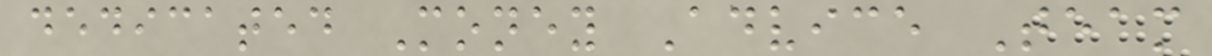dedicated Money Advice Team
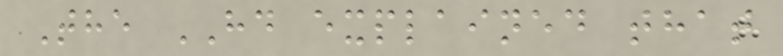The HD explained that
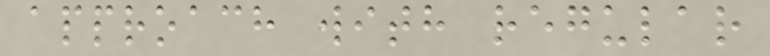approach with regular
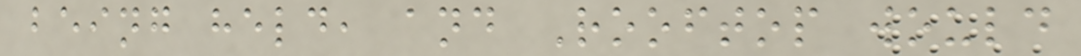being held, and Rooftop would
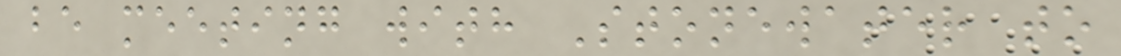be meeting with Stonewater to
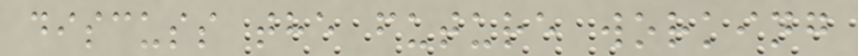discuss the future working
